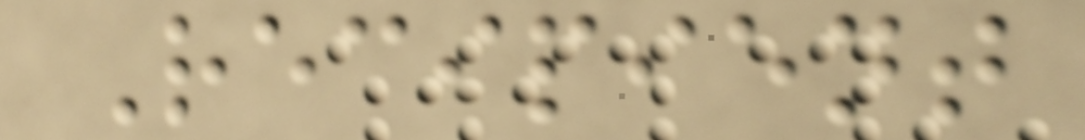Recipient
